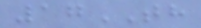17TH
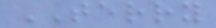TERRY
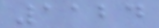1124
